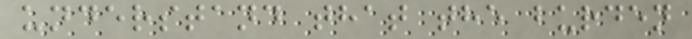understand that the burden
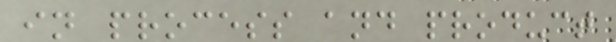in process and product
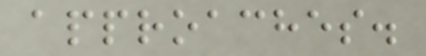approaches.
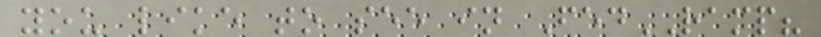you like to see in FedRAMP?
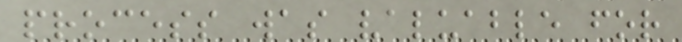process was valuable for
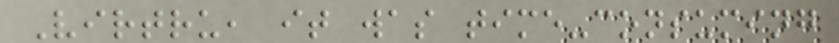Virtru, it was time-consuming
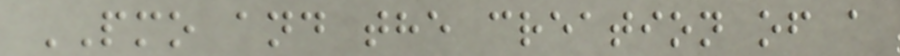PMO and the creation of a
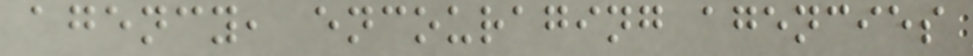agency, encouraging agencies
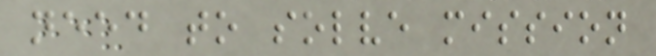need to solve mission
